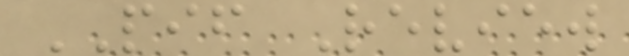PIF Review
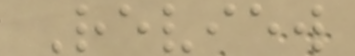Review
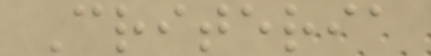Criteria
